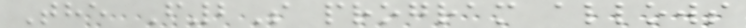The F2S program allows
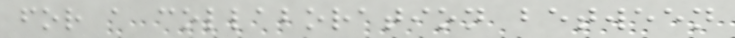for a collaboration between
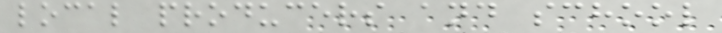local producers and school
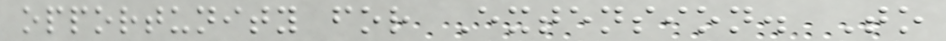opportunity for Extension. To
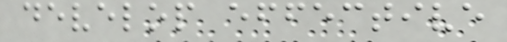develop effective
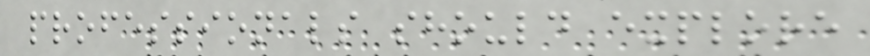professionals should explore
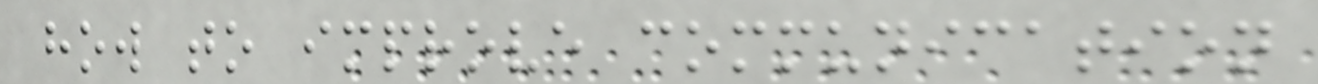how to improve communication
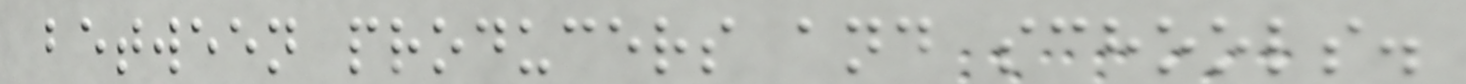between producers and schools.
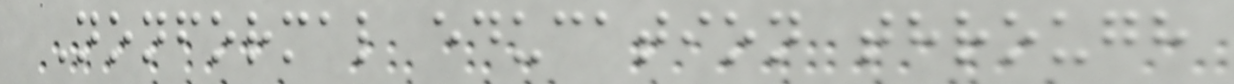Nonformal education through
